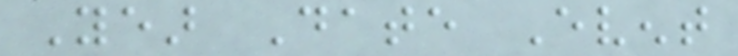Year Date Event
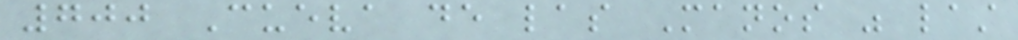700 Cueva de las Manos was last
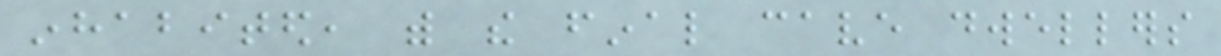inhabited, with the final cave dwellers
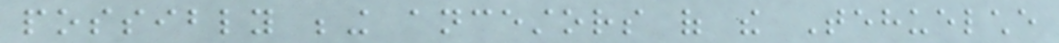possibly being ancestors of the Tehuelche
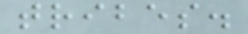tribes.
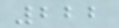222
